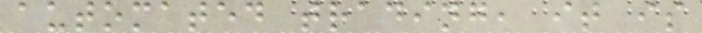automated trading, it is
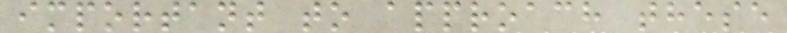important to approach these
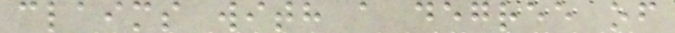claims with a degree of
